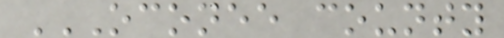OCONEE COUNTY
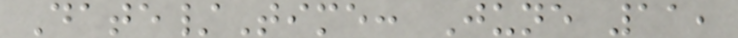Date/Time: June 11,
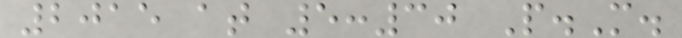2015 at 5:30 P.M.
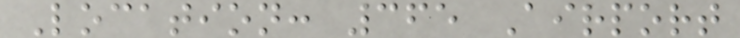Location: 365 Airport
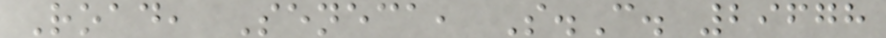Road, Seneca, S.C. 29678
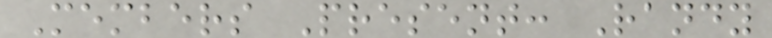Members Present: Randy
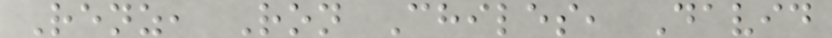Renz, Ron Chiles, David
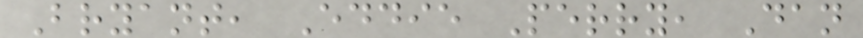Bryant, Eddie Perry, Dan
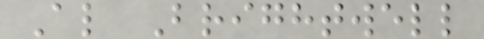Al Brightwell
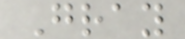Gray
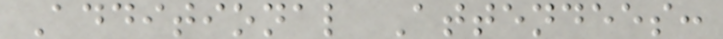Additional Attendees:
